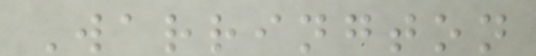Warrington
